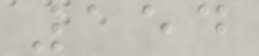154
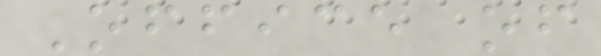Office of
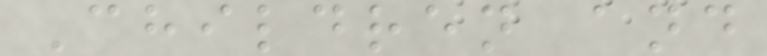Children and
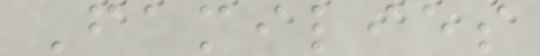Families
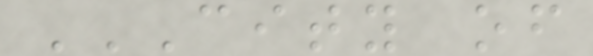CITY OF
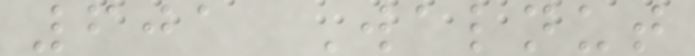601 Walnut
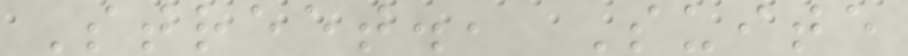Street., Suite
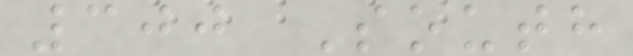300 South
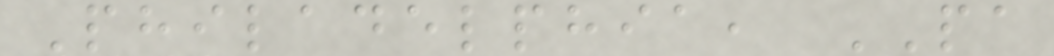Philadelphia, PA
